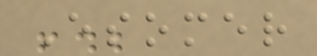Esomer
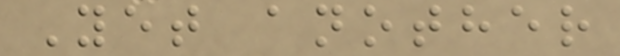Yet another
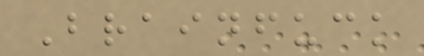Brainfuck
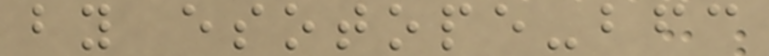by esotope-bfc
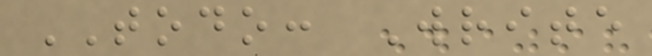TODO: Write
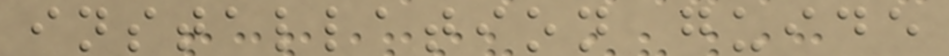installation guide
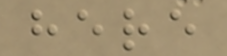here
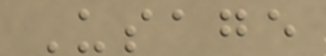Usage
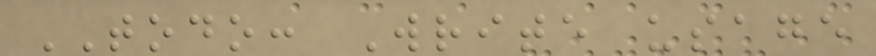TODO: Write usage
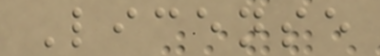License
